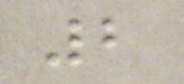2
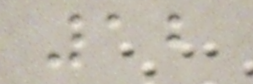12
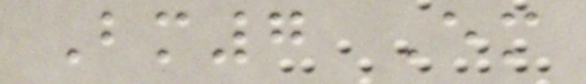Bm7 Em
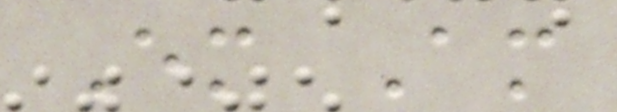Em Am
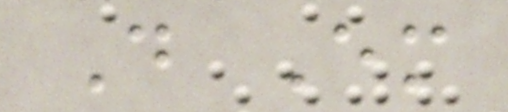D Em
